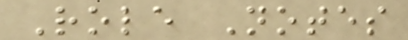Role Notes
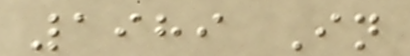1989 In
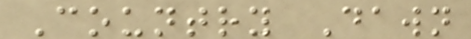Country Dawn
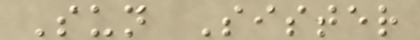Sun Sister
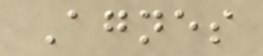Agnes
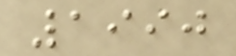1990
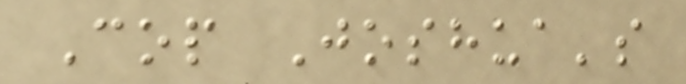Cop Joshua's
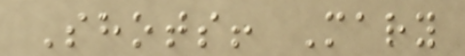Shots! Mary
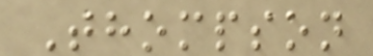Thompson
